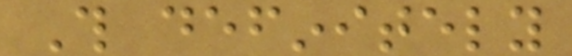This definitely
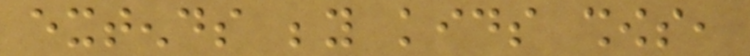extends beyond kids shows,
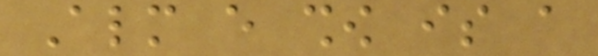Almost every show is a
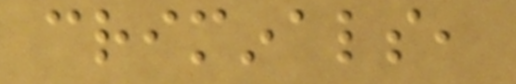criminals,
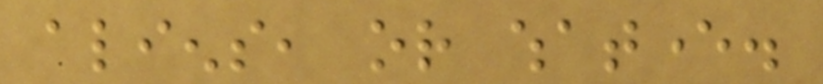aliens, or whatever.
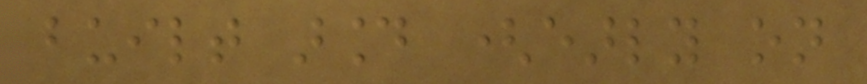built around (early on
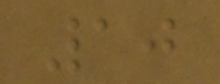10
